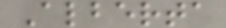Alberta
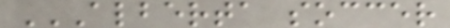ALBERTA SOCCER
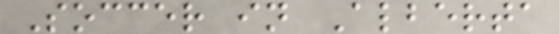Soccer in Alberta
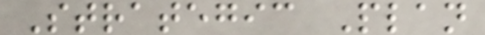Strategic Plan
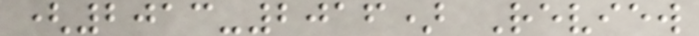(2013-2016) Review
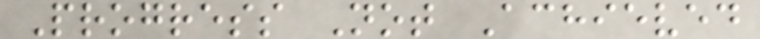Progress Not Achieved
